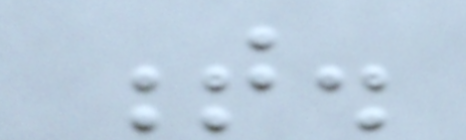t.
